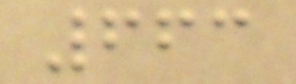663
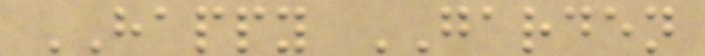HAPPY GARDEN
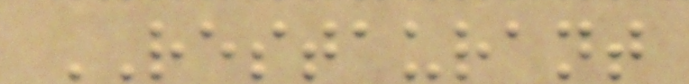RESTAURANT
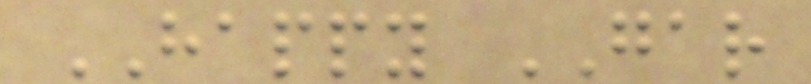HAPPY GAR
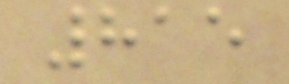815
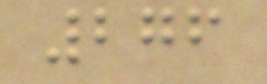276
